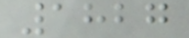1827
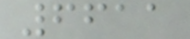6611
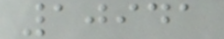10941
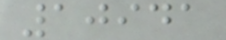10941
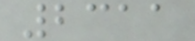2311
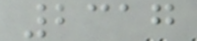2317
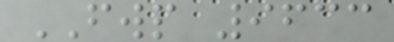FWP 9633
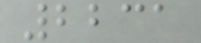2231
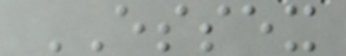ESSEX
